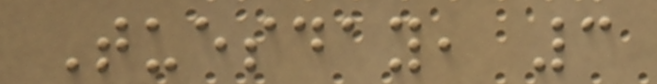Tuesday, 3
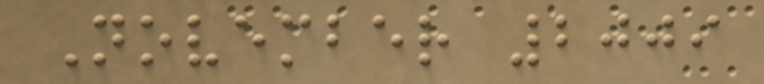November 2009
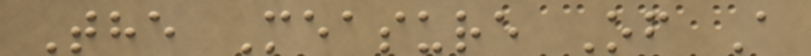The Measure Of A
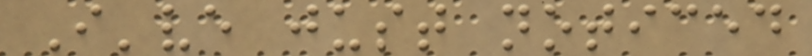I've just noticed
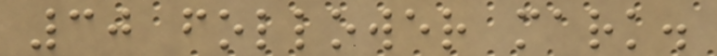30 follower mark.
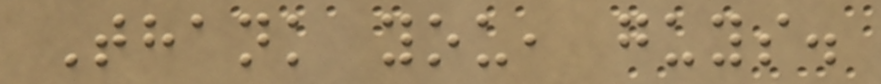Thank you, guys.
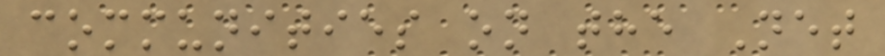communities on the Net
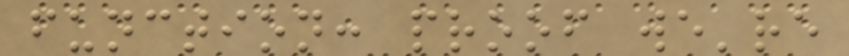function: proof we're
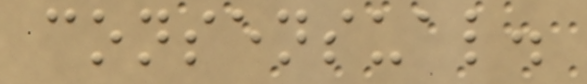consensual.
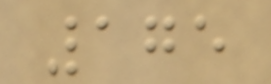175
